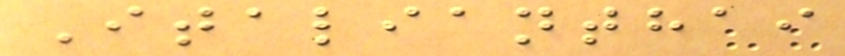Italianthai
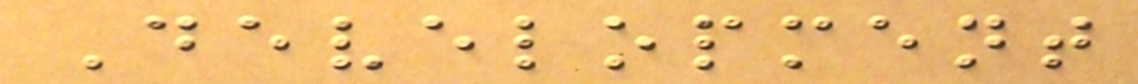Development
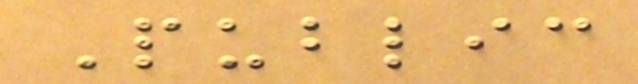Public
